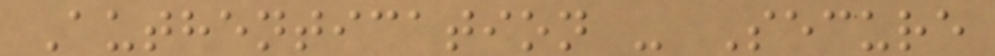Authentication - Secure
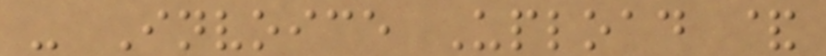- Invoice Upload &
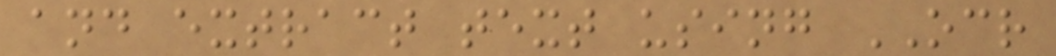and extract text using OCR
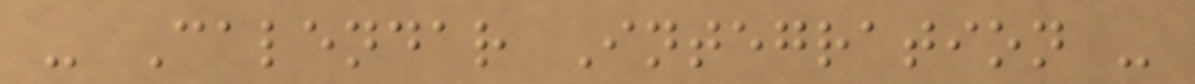- Calendar Integration -
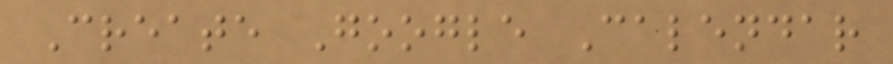Create Google Calendar
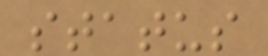status
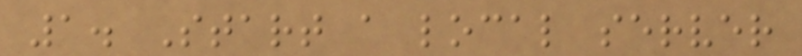1. Start a local server
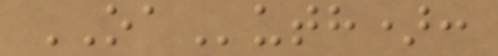OAuth):
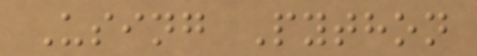Using Python
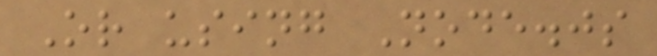Or using Node.js
